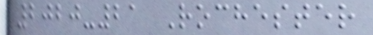2020-21 Rochester
